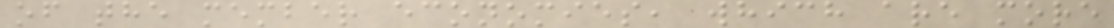of the member economies, which are more
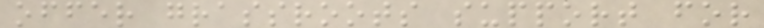offer grassroots support for
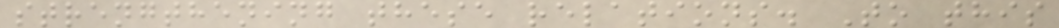strengthening these relations. To this
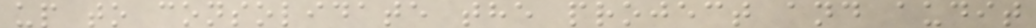up to consolidate the project and audit
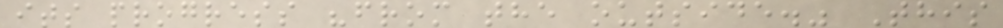its progress "from the outside." This
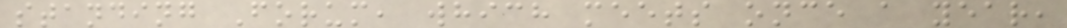standing Forum, which meets once a year,
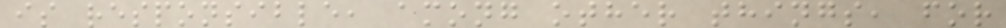is responsible, among other things, for
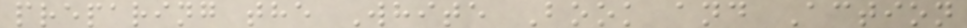preparing the White Book and Action
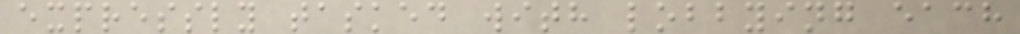expressly tasked with lobbying each
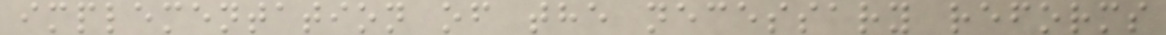implementation of the necessary reforms
